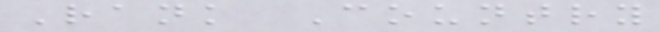Rank Country
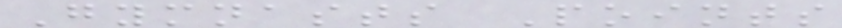Gymnasts Points
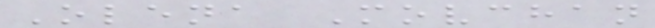Olena Movchan
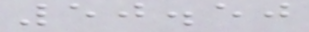50.50
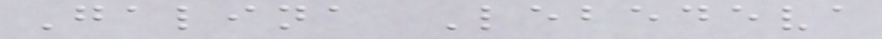Galina Lebedeva
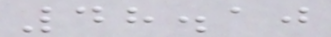48.10
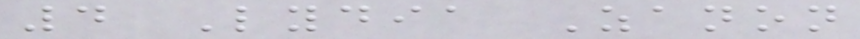4 Lydia Zanon
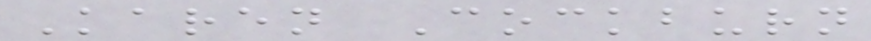Karen Cockburn
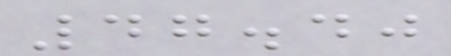47.40
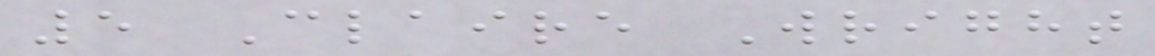5 Claire Wright
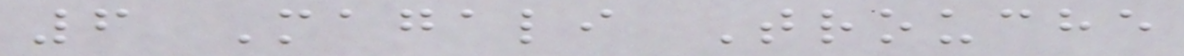6 Magali Trouche
